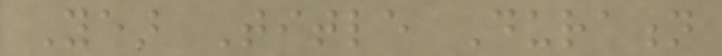Year Title Duration
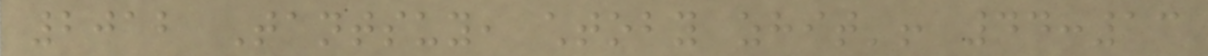2012 Tantsuy, chtoby zhit'! 44:13
